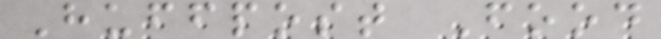Huffpost Food
